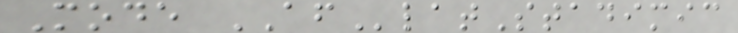Mode AFlatStadimic
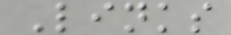Links
